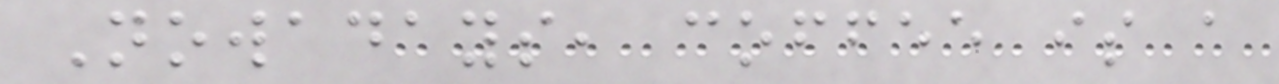Nowadays, coffee is a
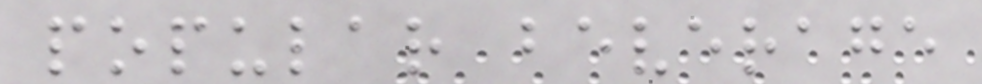popular beverage
